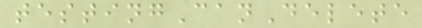testingCanDelete
